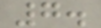7.
